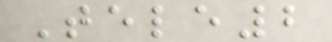Tele2
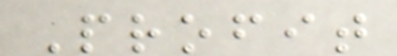Profit
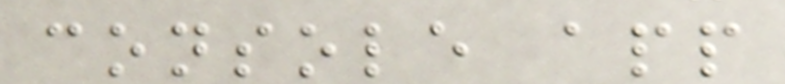console app
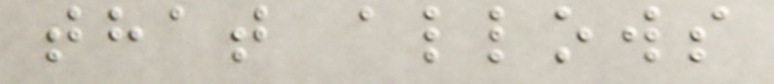that allows
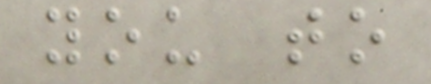you to
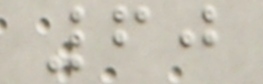60
